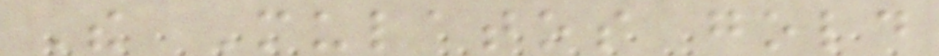The Mulatos gold
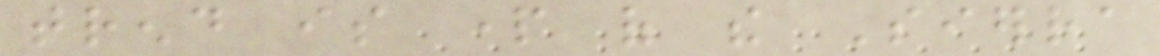trend is part of the Sierra
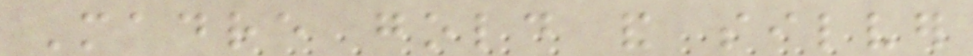Madre gold and silver
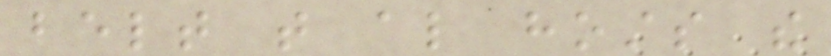belt that also hosts the
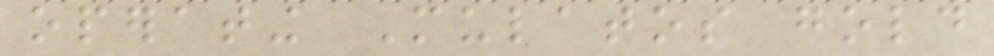operating Mulatos gold
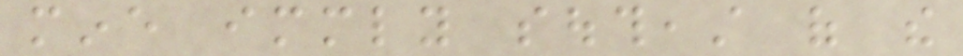mine immediately southeast of the
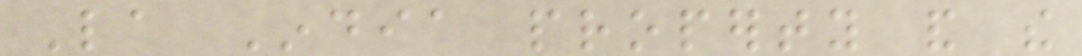La India property and the
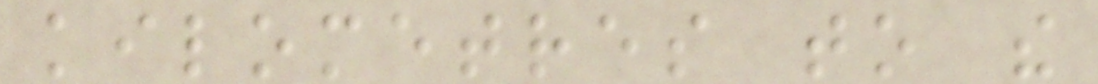kilometres to the
